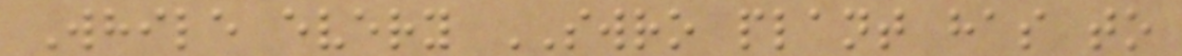While every SWRO plant has to
